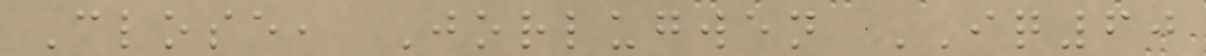Close, Jorlugwen IQ60
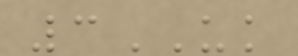3UK
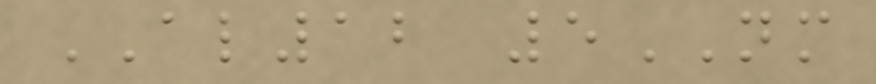AL12 5NM
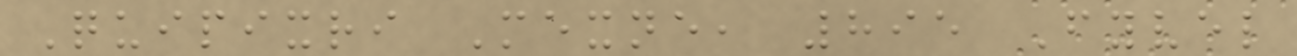Quipixri Mexne, 895 Fyvel
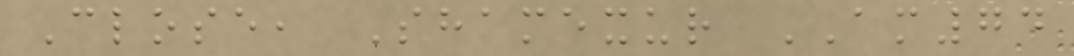Close, Shamexur AM74
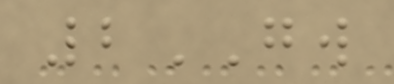2GW
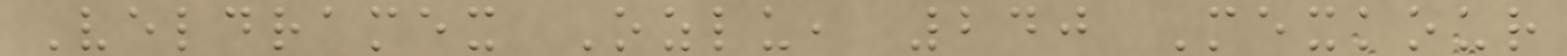Veldramex Ozlu, 240 Mexkour
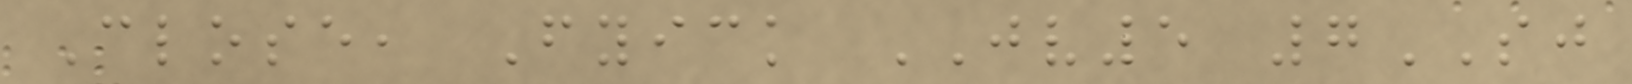Close, Fyick JV5 7SJ
